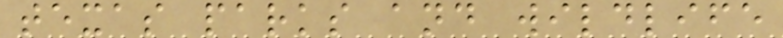texas parks and wildlife
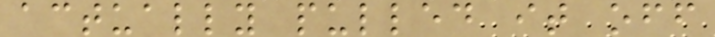actually pulled it off
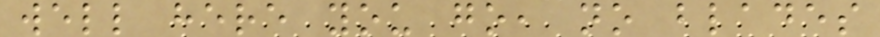well here you go, no blades
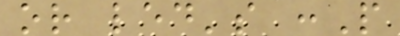or led's :P
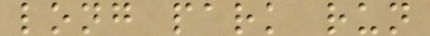long park run
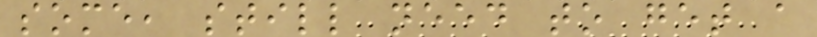some, still need to get a
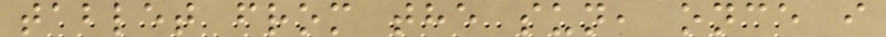tablet from the sun, once i
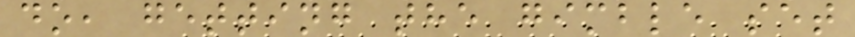do, getting the gimble set
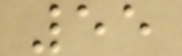55
